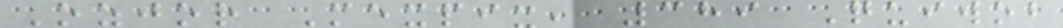Ozjor Mexpix, 389 Quiwob
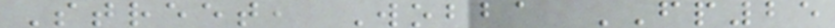Street, Wobba FP25
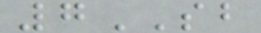7SB
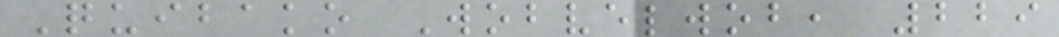Quibako Wobvelwob, 229
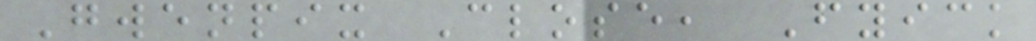Gwenpix Close, Fyick
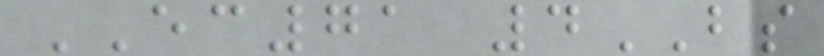EC71 4BS
